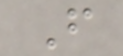F
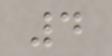4
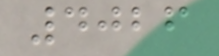4026
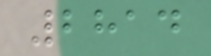2814
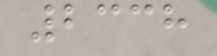2338
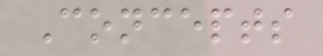Concepts
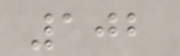102
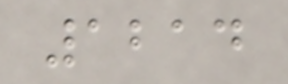1214
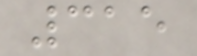315
